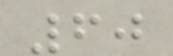60
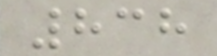838
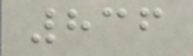836
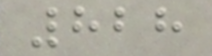828
